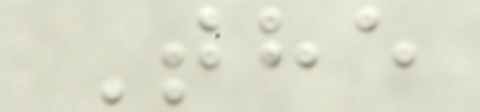The
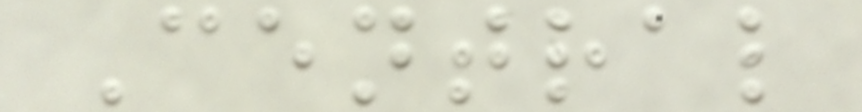Central
